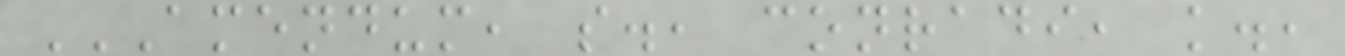AMENDUM, S., CONRADI, K.,
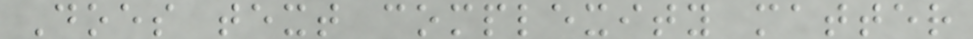Does text complexity matter
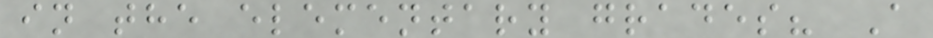in the elementary grades? A
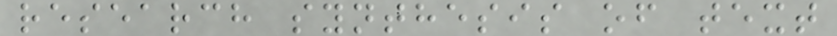research synthesis of text
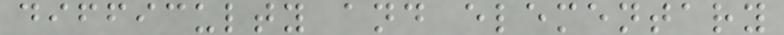difficulty and elementary
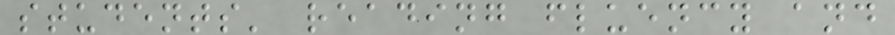students' reading fluency and
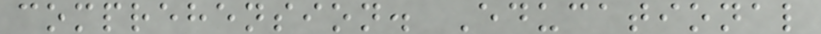comprehension. Educational
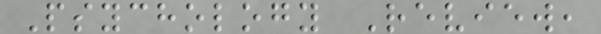Psychology Review,
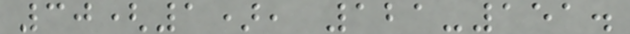30(1), 121-151.
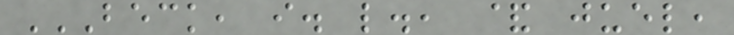BECK, I. L., & JUEL,
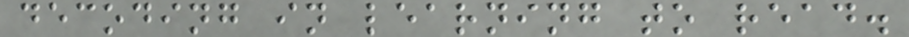decoding in learning to read.
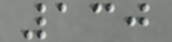130
